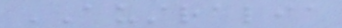AUSTRALIA
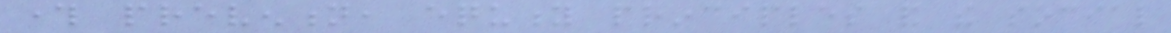through prevention, equity principles and the social
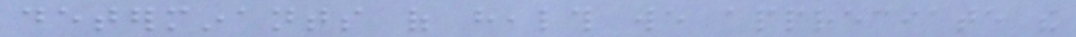determinants of health we appreciate the
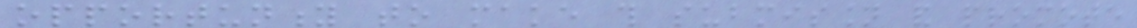opportunity to make this submission and promote
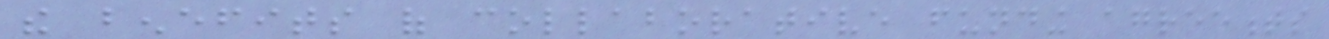the benefits of collaborative funding agreements
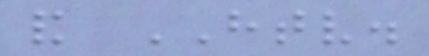and HTV.
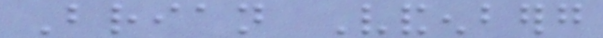Brian Vandenberg
